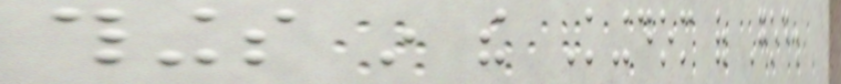things in the Kingdom of God.
